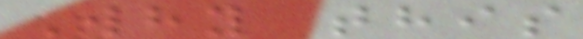Why this
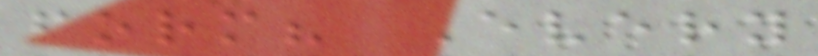form? Every
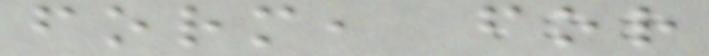form, for
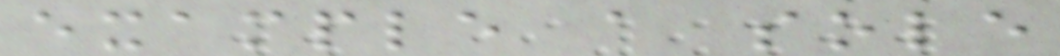example a sole
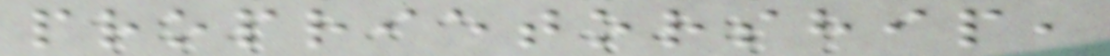proprietorship,
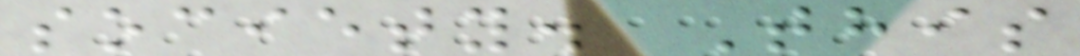society. This
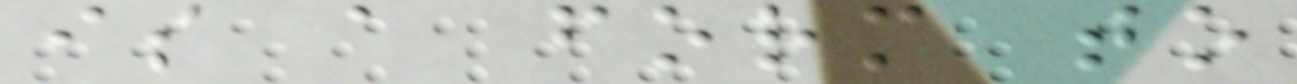is a form to
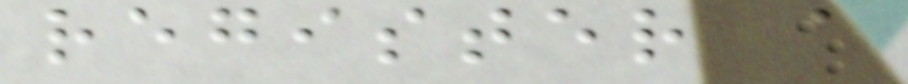register a
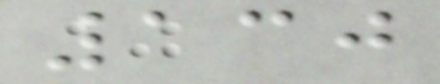130
